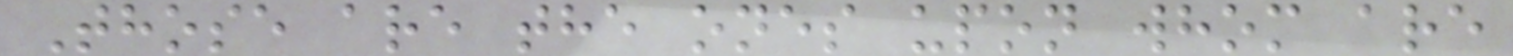Those are the ones upon whom are
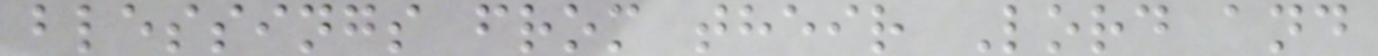blessings from their Lord and
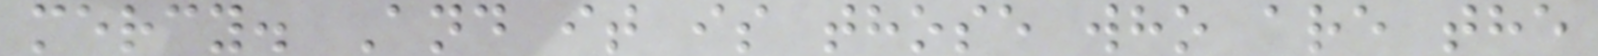mercy. And it is those who are the
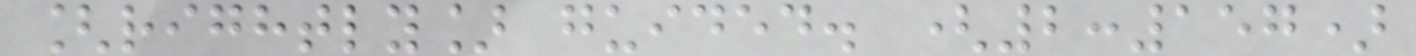[rightly] guided. (2:157)
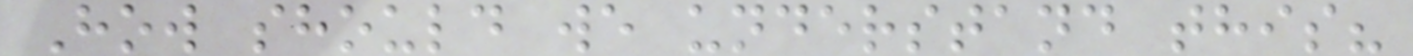How should we understand this?
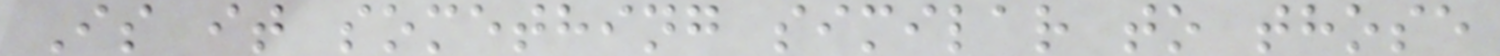Is it something similar to those
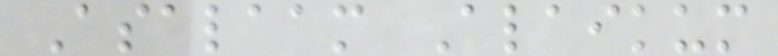Asalaam Alaikum
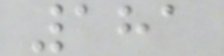181
